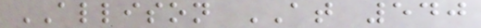ALLISON AT 540
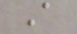A
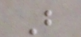B
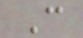C
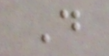D
